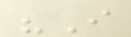"I
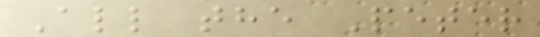All the Peter
